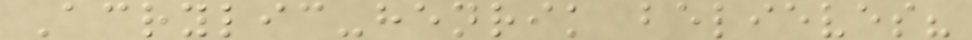Acrylic-henrik believes?
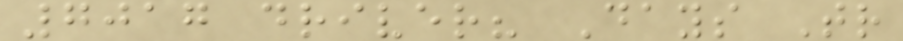7017 driver? Days Tr
